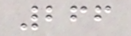266
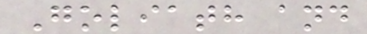Goliath and
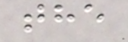the
